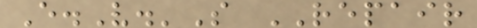E.V.'S REPAIR
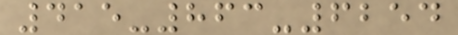415-863-6254
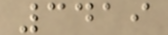3419
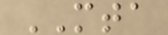MTA
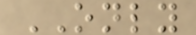ONLY
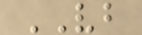VB
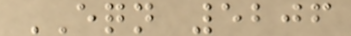EQN 5206
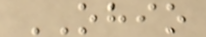OHIO
